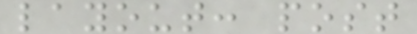layout: post
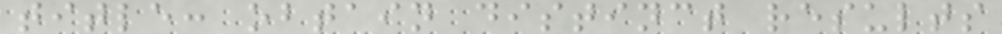title: obtain distinct results
